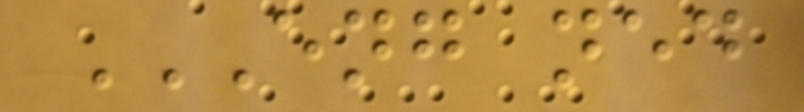ENG NED
